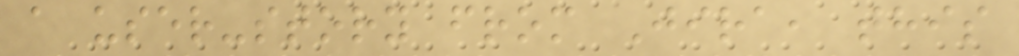a user-story from Jira, this
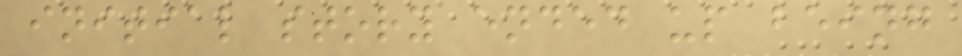initial story ended up being
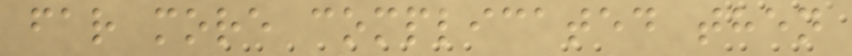far more complicated then
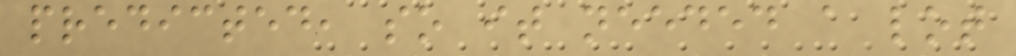predicted, so it needed a lot
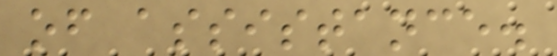of assistance.
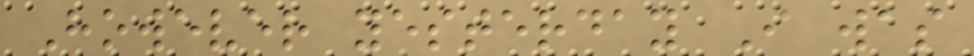However yesterday I was
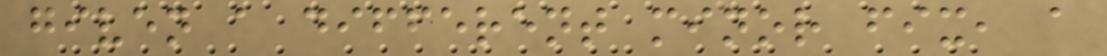given a different minor fix, a
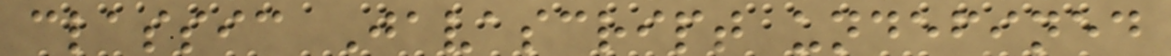classic Javascript undefined
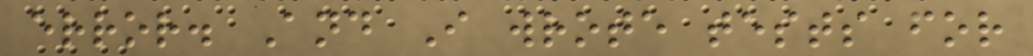error. And I wrote tests for
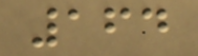164
